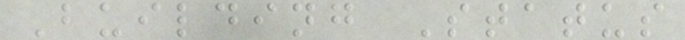Building Status
